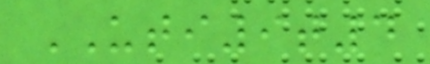UTI9t4
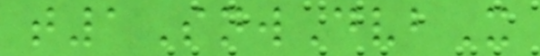t1SnwDvbX
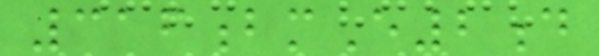316bmE2d
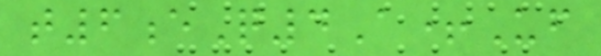t6eQ4A+Uf
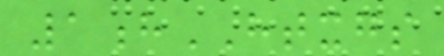1hHTXGS
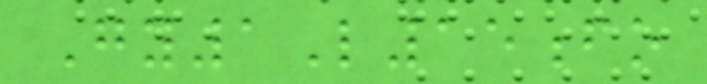Gy1L15fo
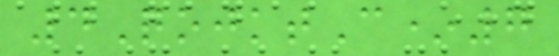4QojktC*7
